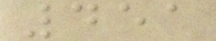451
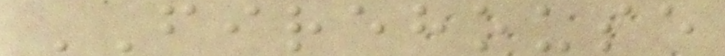FIREHOUSE
